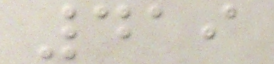419
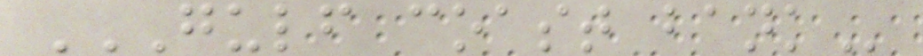GULF COAST BANK
